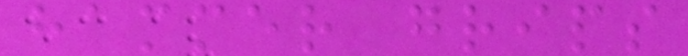hammer grips
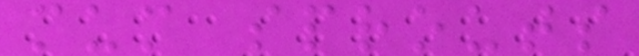mum sprouts
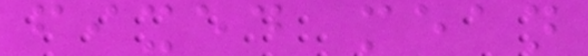fixed mean
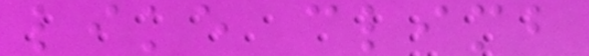like climb
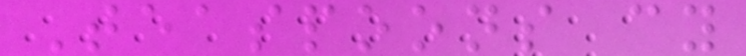Teaspoons cy
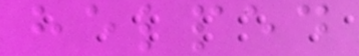helped
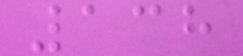138
